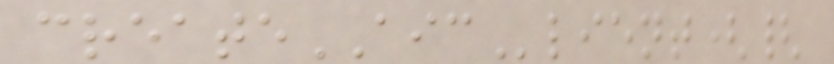createAIClient({
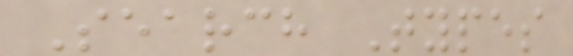Search Types
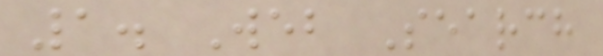1. Web Search
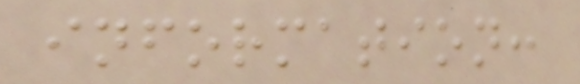information:
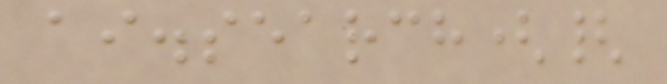ai.search({
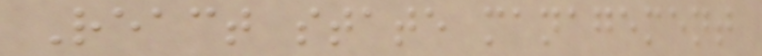React state management
